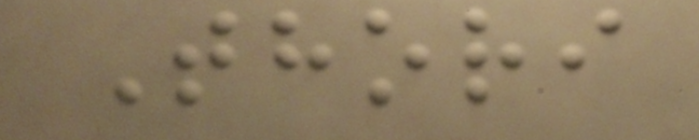Thori
